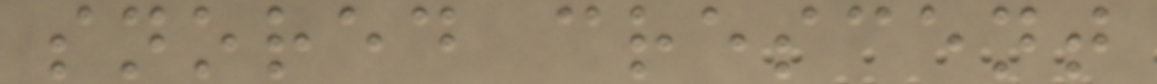snored crescent
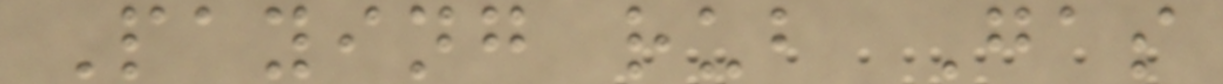Paying rub Gas
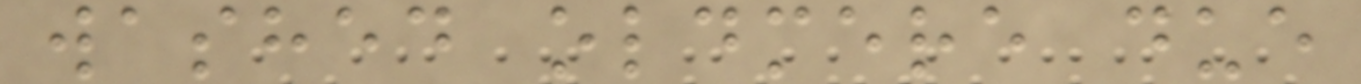washed oldmere due
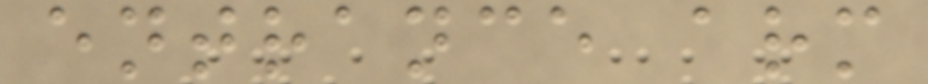entrance arm
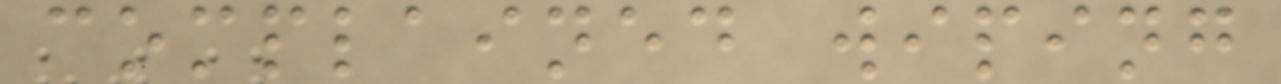complained wiping
